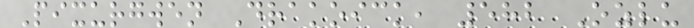Pixurgwen Drakoick, 582 Ozlu
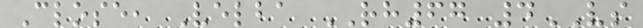Close, Velba RH67 4VS
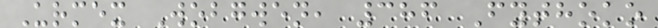Urmex Wobgwen, 386 Fythoko
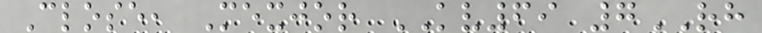Close, Mexjor KV69 7RH
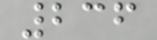236
